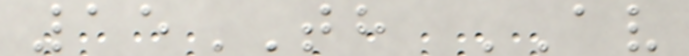15TH AV
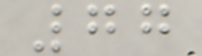77
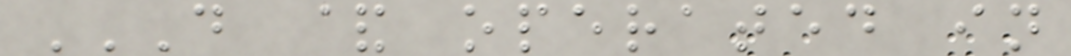D & OPERATED IN
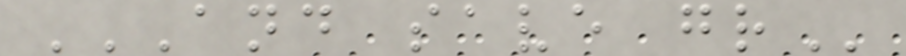AND SAVE GR
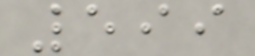599
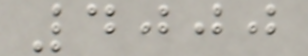4000
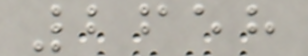2658
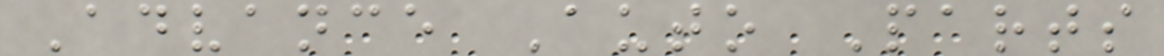Advance Auto Parts
